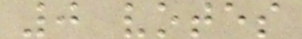0 votes
